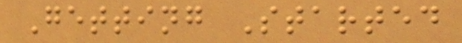Getting Started
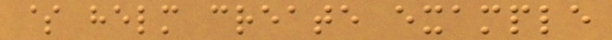$ helm create example
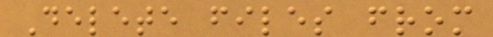Delete files from
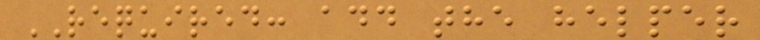REQUIRED: add the helper
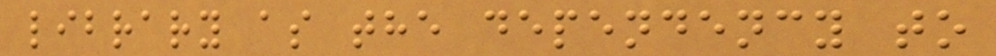library as the dependency to
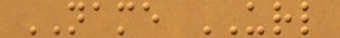NAME URL
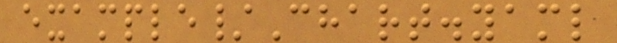example/Chart.yaml
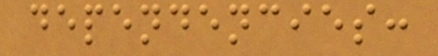dependencies:
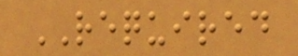REQUIRED
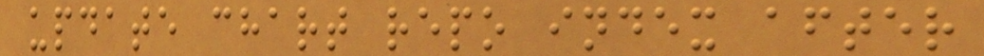update chart repo index after
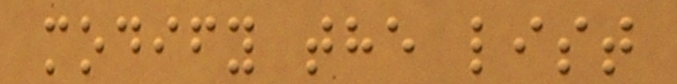modify the list
